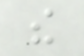the
